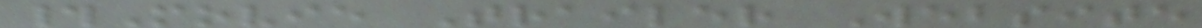#Movie Trailer Website
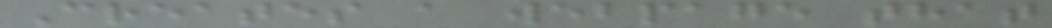Creates a webpage that
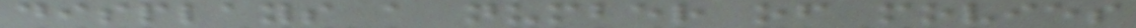displays a number of movies
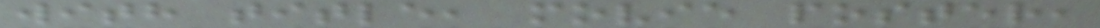with title, movie poster,
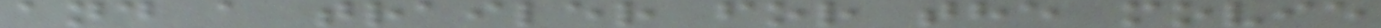and a trailer for the movie
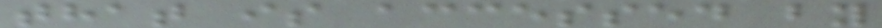that is accessed by
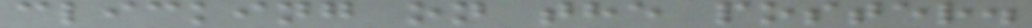clicking on the poster.
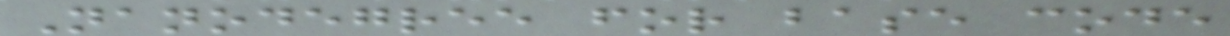Nanodegree for base code
